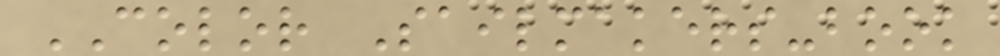COLOR Sailmakers-book
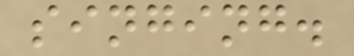singing.
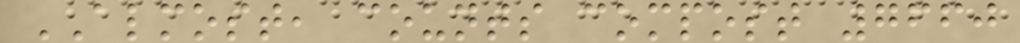ALMOST, counts compost 7660
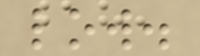low.
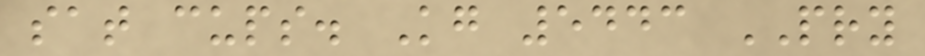sat cups. Kg 5443 PRY
